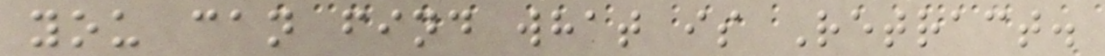you can find what is Retract.
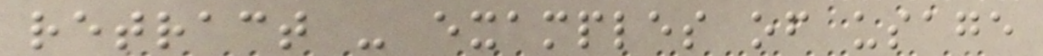retract - examples of usage
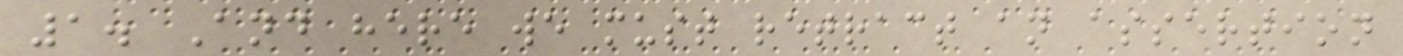1. And here we must retract an assertion
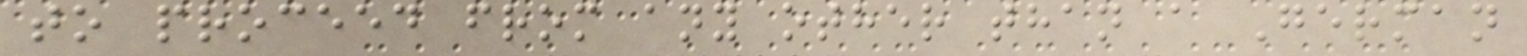to proceed from any other than a German
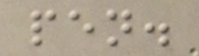pen.
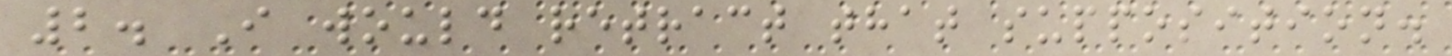2. I would retract that supposition.
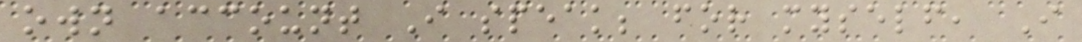own account I speak; for myself, I
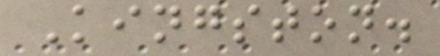Kingston.
